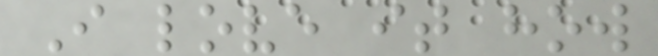I love it how
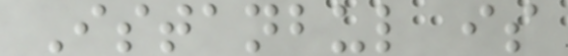Istanbul is
